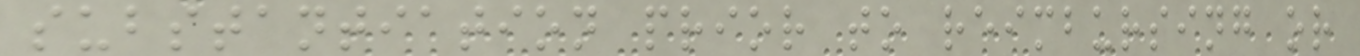substantiation prior to reimbursing or
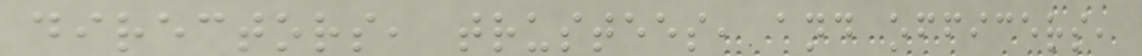directors, trustees, and officers,
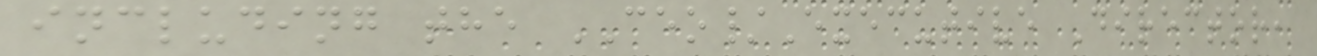including the CEO/Executive Director,
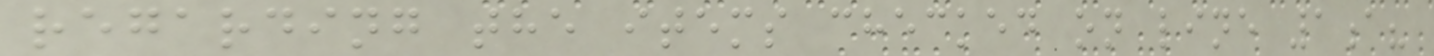regarding the items checked on line 1a?
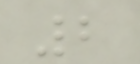2
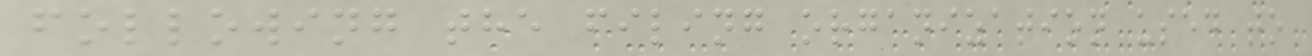following the filing organization used to
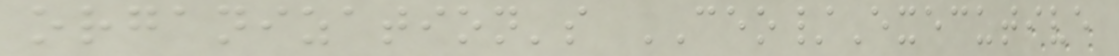organization's CEO/Executive
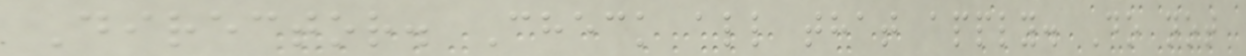Director. Check all that apply. Do not
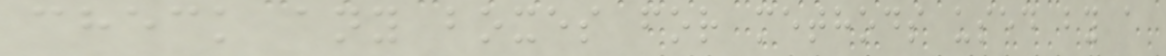check any boxes for methods used by a
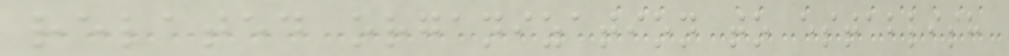related organization to establish
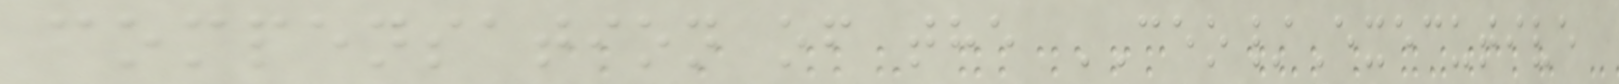compensation of the CEO/Executive
